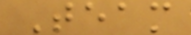Team
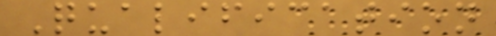Qualification
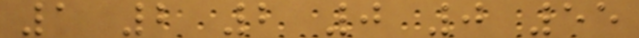1 2 2 0 0 55
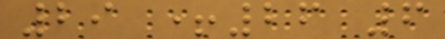29 +26 6
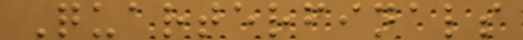Quarterfinals
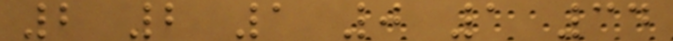2 2 1 0 1 34
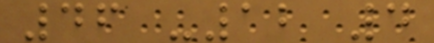46 -12 4
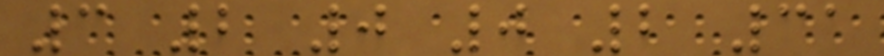3 2 0 0 2 31
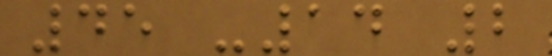45 -14 2
